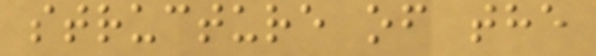structure of the
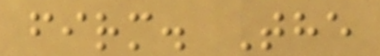firm. The
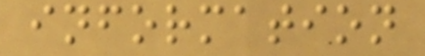information
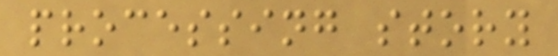processing story
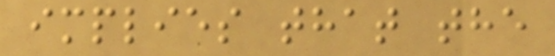implies that the
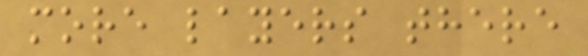more layers there
